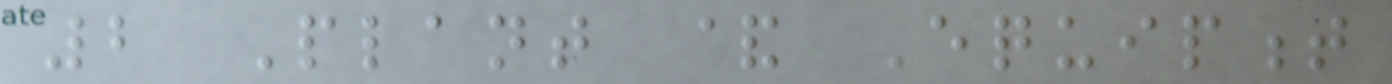2 Plant & Equipment
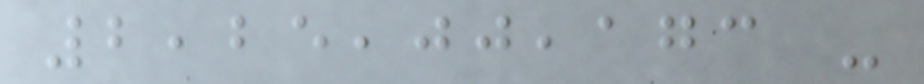2,25,00,173 -
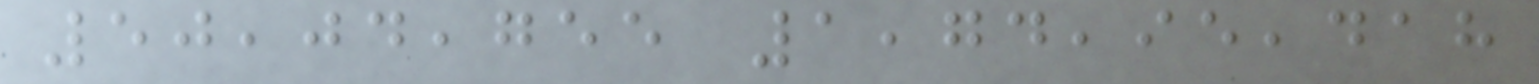50,04,755 1,74,95,418
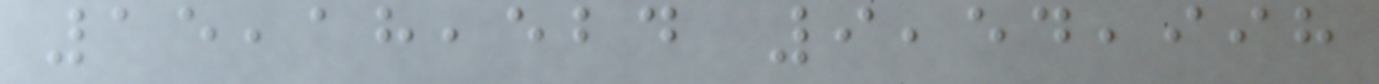15,18,524 9,54,998
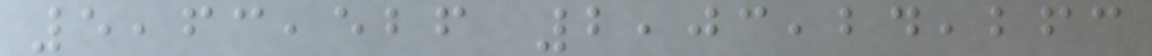5,63,526 2,03,24,263
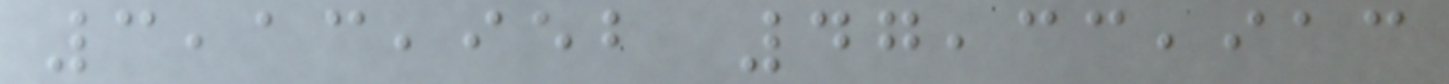3,13,952 47,33,913
